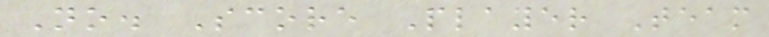No. Score Player Team
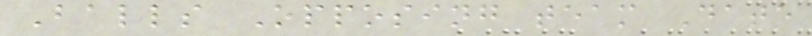Balls Opposing team Date
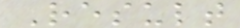Result
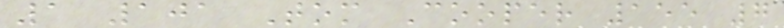1 101 Tom Cooper 155 7
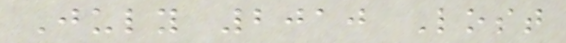July 2010 Lost
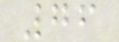76
